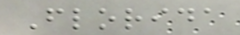Florida
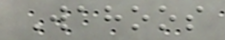Wahoos
